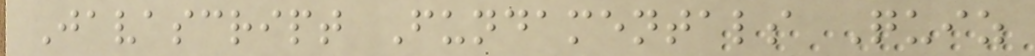Javascript Fundamentals Quiz
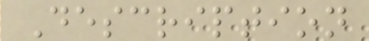Description
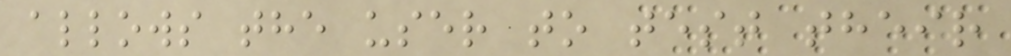allows the user to test their
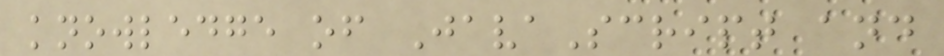knowledge of JavaScript and
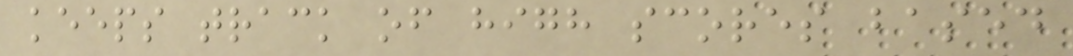keeps track of high scores based
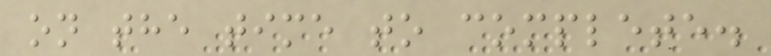on the time to complete.
